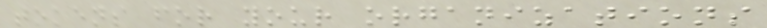tokens for your organizations
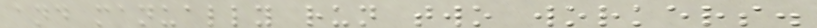and manually run two workers.
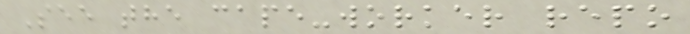See the cape-worker repo
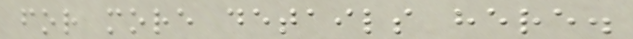for more details here.
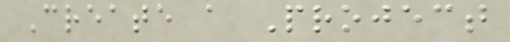Create a Project
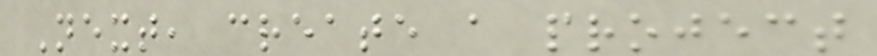Next, create a project
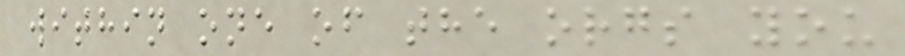within one of the orgs you
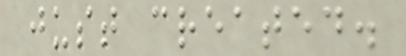just created.
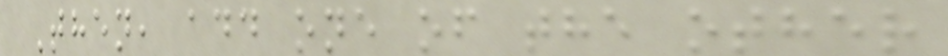Then, add one of the other
